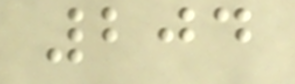204
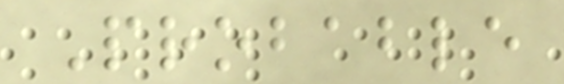Probable
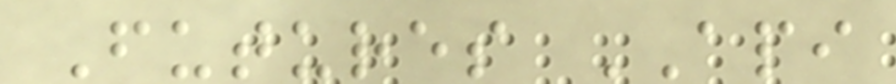Futures API
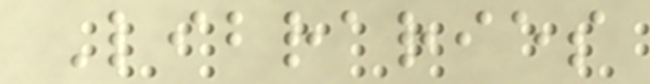Libraries
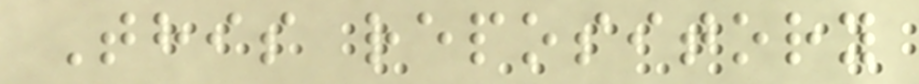This repository
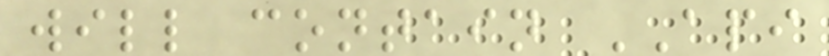will contain API
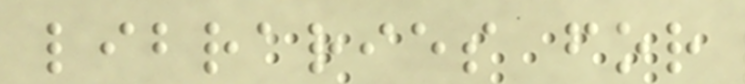libraries for
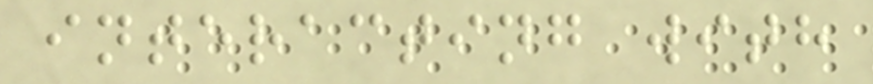interacting with
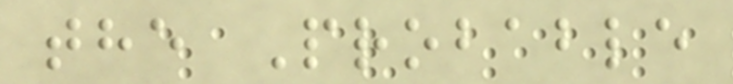the Probable
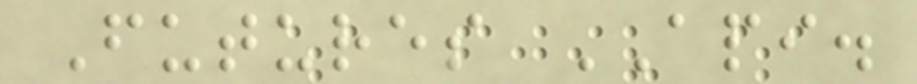Futures API.
